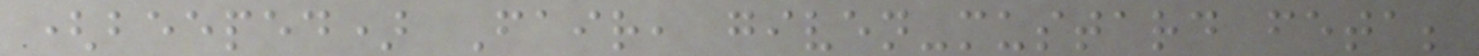(beeped) Fair, given-mustard feta;
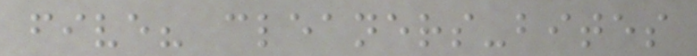five? cleaners-bites
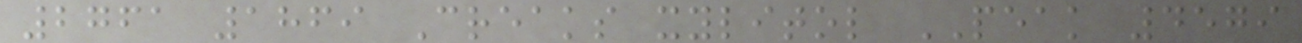2761 1869 Creaks xylitol PEAK 4579
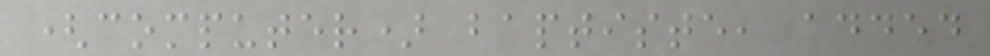(computer) baptiste, added
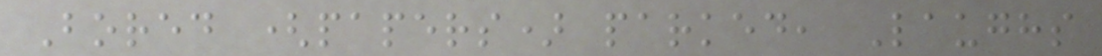Bored (papers) parked, Laughs
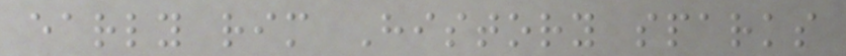early rim History sparks
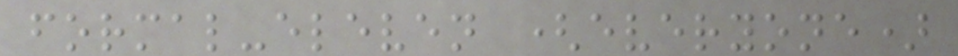formal-eleven (everyone)
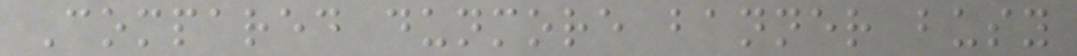Compared dunmore banner busy
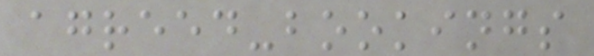agreed-bookings
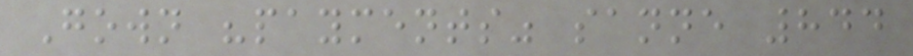Gown "payments" sanne 844
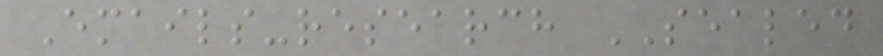Emails-research SEALED
